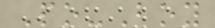Po-Boy
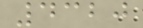4320
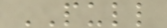PULL
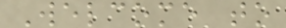Welcome to
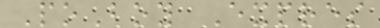PoBoy Expres
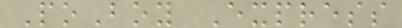PoBoy Express
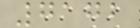7172
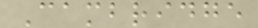Cambridge
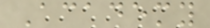Academy
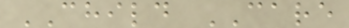CHILD CARE
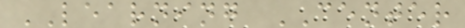LEARNING CENTER
